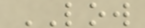LOW
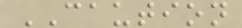CAUTION
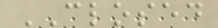CLOSED
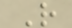R
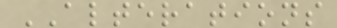ALTERATIONS
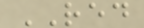RED
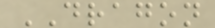DRAGON
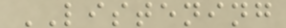LISTENING
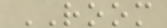ROOM
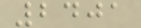2401
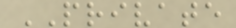PRIVATE
